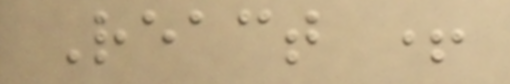React +
